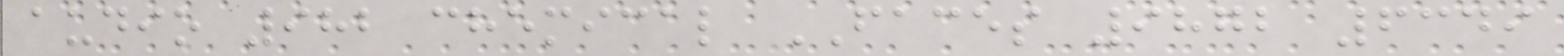audio 982 chemical FACES 9872 6349
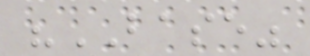"BASE"
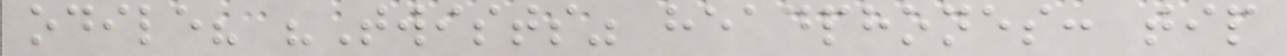odile? "Twists" headphones: tip
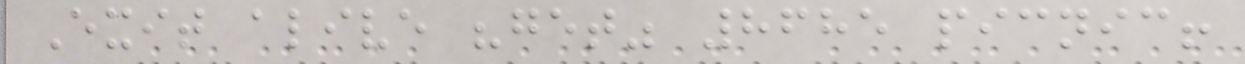Exit alive "get" 8685 picnic!
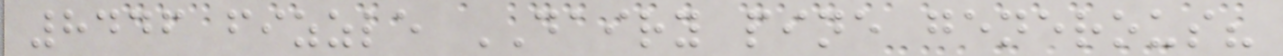8446 fizzle DAIRY pine generous?
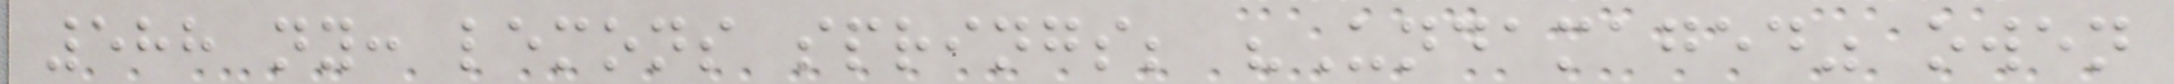588 ny: lemons springs; "Undamaged" owen
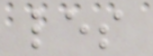les
